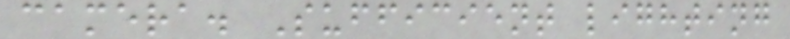camera. Sufficient lighting
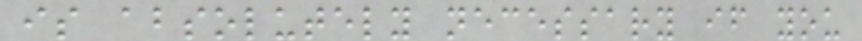is absolutely necessary if you
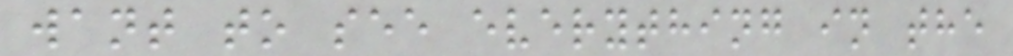want to see everything in the
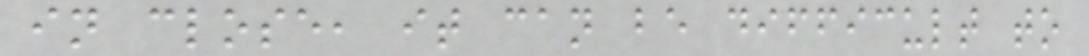in close, it can be difficult to
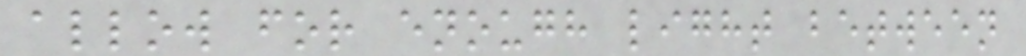allow for enough light between
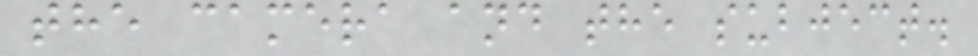the camera and the subject.
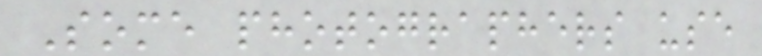Some photographers use
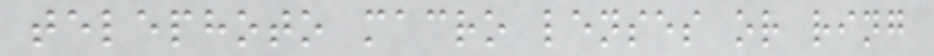telephoto macro lenses or ring
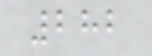282
